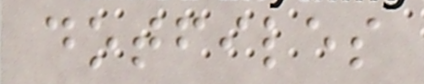dotfiles
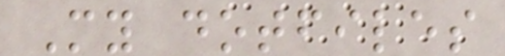My dotfiles
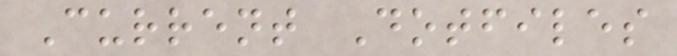Current Dotfiles
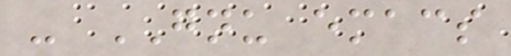- GNU emacs
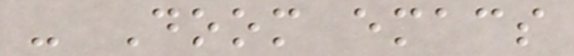- Doom emacs
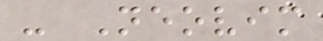- Neovim
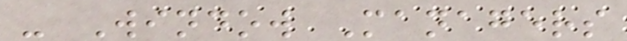- Window Managers
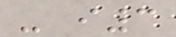- i3
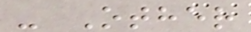- Other
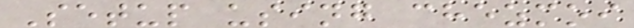Setup using chezmoi
